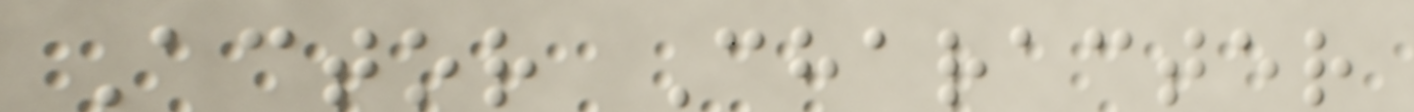Actor Character
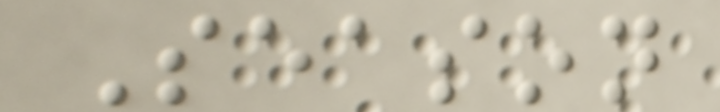Season
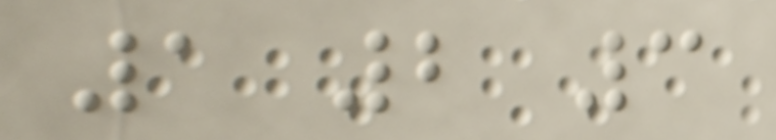1 2 3
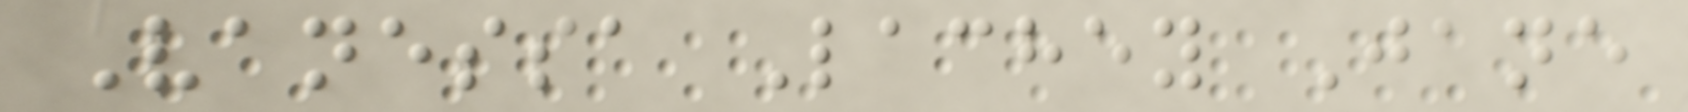Vanessa Lachey Jane
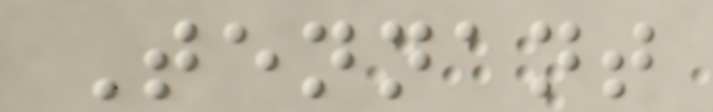Tennant
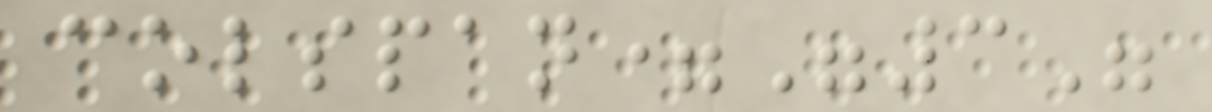colspan="3"
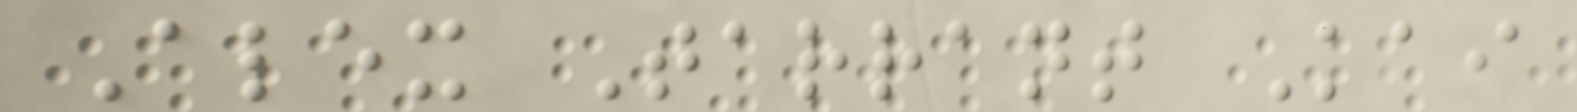Alex Tarrant Kai
